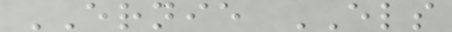ERNIE ELS
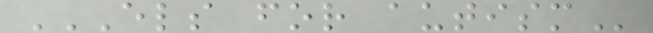ELS FOR AUTISM
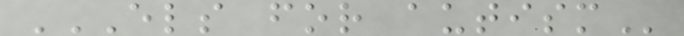ELS FOR AUTISM
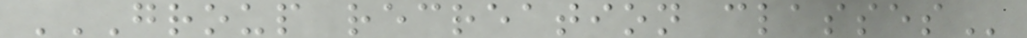GROUP RECREATION CLASSES
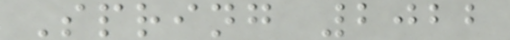Spring 2022
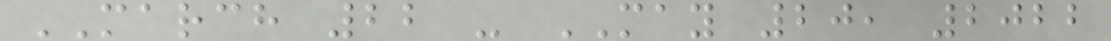MARCH 22 - MAY 20, 2022
